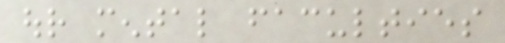our mental faculties
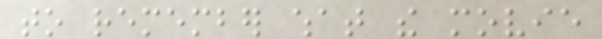to remember what the movie
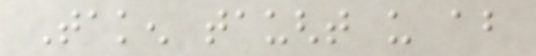Taken taught us about
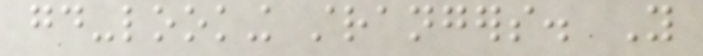good-looking strangers. You
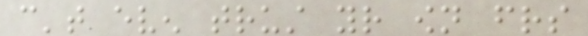can't even trust your own friends
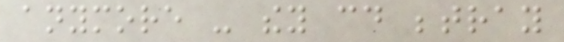anymore - they could betray
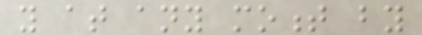you at any moment by
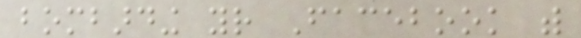bombarding your Facebook with
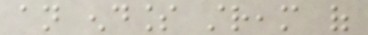an endless stream of
